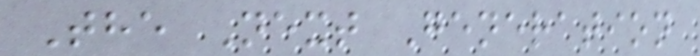The Next Generation
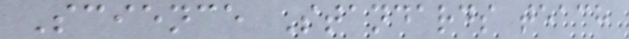Science Standards teach
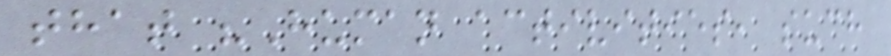that "Human activities, such
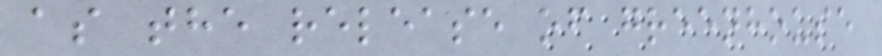as the release of greenhouse
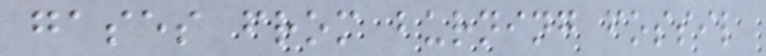gases from burning fossil
